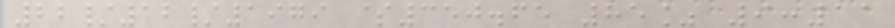22/12/1979 $350.65 85% 9:11
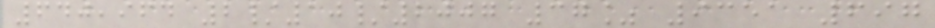640,964 2/10/2007 37% 9351 697
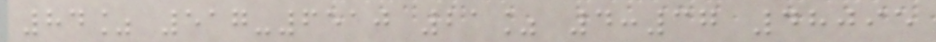84% 517-6510 21% 4:37 48095
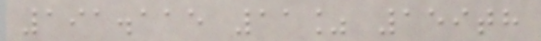191.115 11% 159th
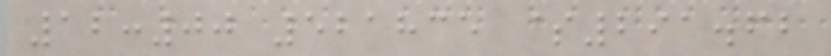12:00 521835 $291.62
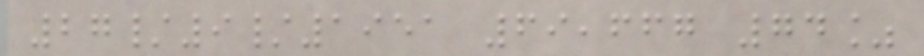27/9/1951 69,667 74%
